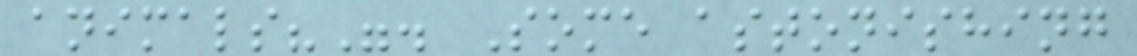animals?". Some astonishing
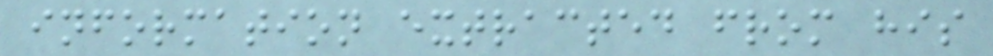information extracted from his
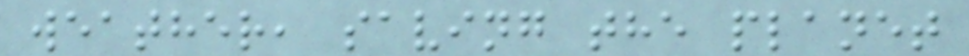weather, saving the planet
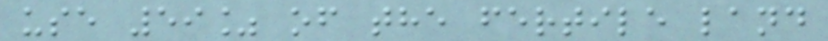use 59% of the fertile land
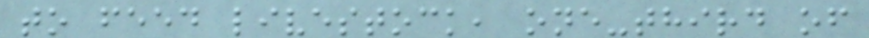to feed livestock, one-third of
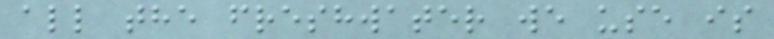all the freshwater we use is
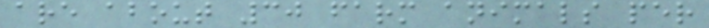are about 30 farm animals per
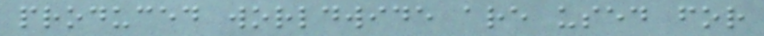produced worldwide are used for
